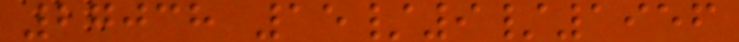27038 15/9/1956
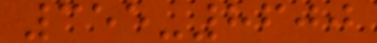355-8600
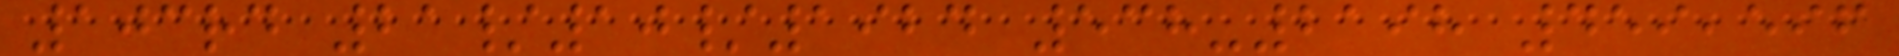103rd 21/10/1924 538-2198 459,596
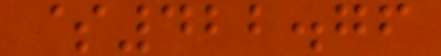$422.76
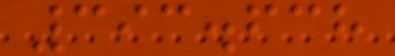393.638
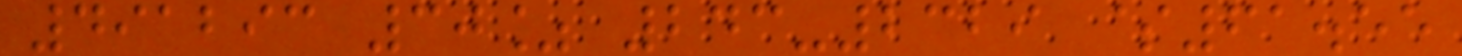491293 30% 243-2329 $61.55
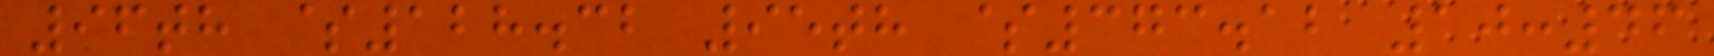96th $128.32 95th $373.12 10:46
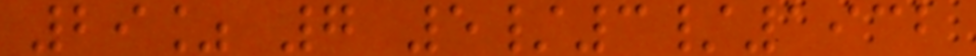29% 7 5/3/1932
